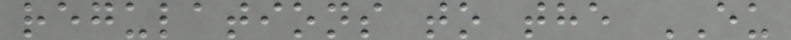regulations to the EU
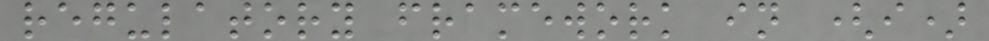regulatory framework in (i)
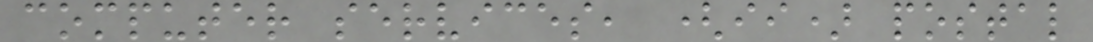computer services, (ii) postal
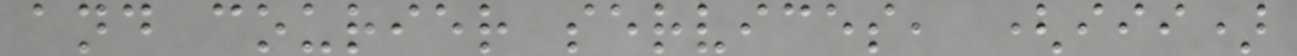and courier services, (iii)
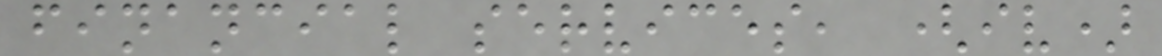financial services, (iv)
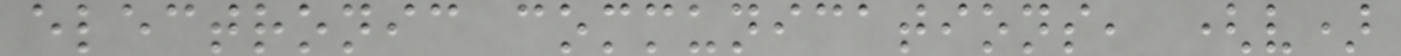electronic communications, (v)
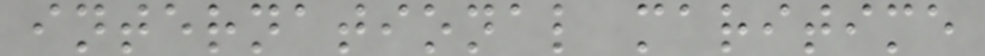international maritime
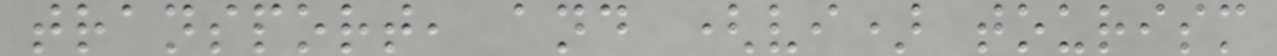transport, and (vi) tourism
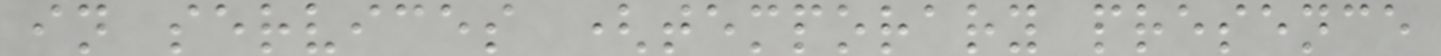in services (temporary presence
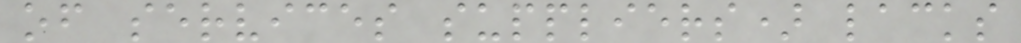of services suppliers) lacks
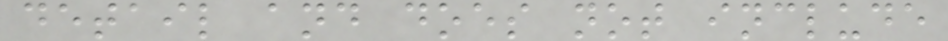detail and does not include
